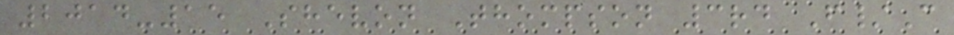2014-15 Shevon Thompson 3rd F/C
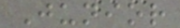Junior
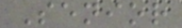Senior
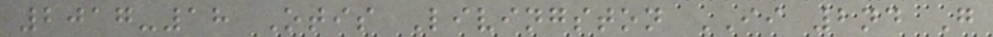2017-18 Otis Livingston II 2nd G
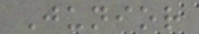Junior
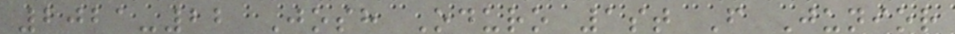2021-22 Josh Oduro 1st F Junior
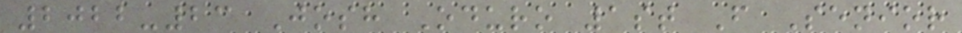2022-23 Josh Oduro 1st F Senior
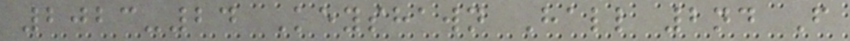2023-24 Keyshawn Hall 2nd F
